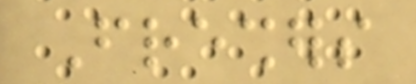Freshers
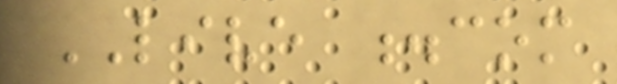LIVE .com
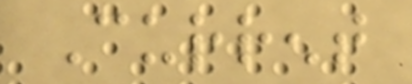Current
